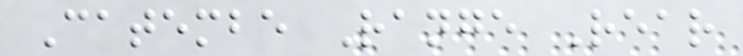Catembe Range Rear
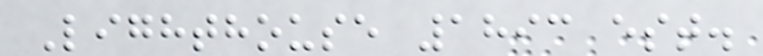Lighthouse 1893 est.
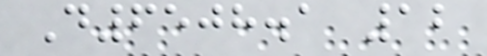D6508.1 12
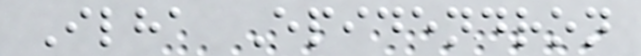Ilha Epidendron
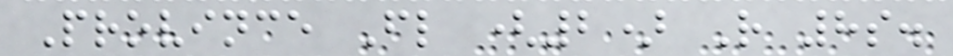Province Fl (2) R 8s.
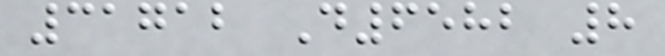31712 D6582 8
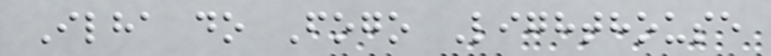Ilha do Fogo Lighthouse
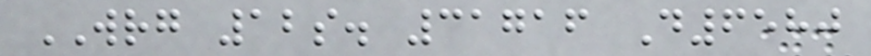WRG 12s. 31716 D6580
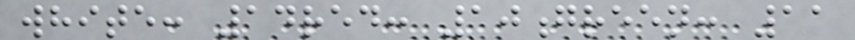white: 14red: 10green: 11
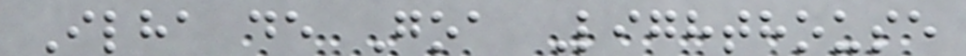Ilha de Goa Lighthouse
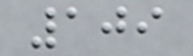109
